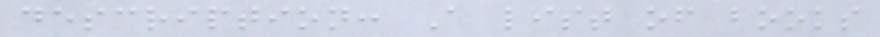description: A list of books
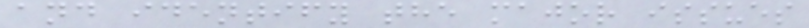and identify the major issues
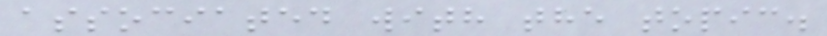associated with the topic.
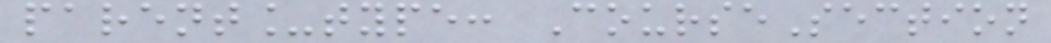parent_type: CourseSection
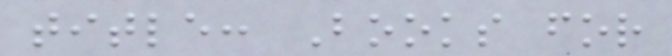title: Books for
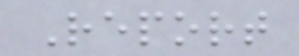Report
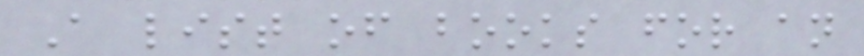A list of books for an
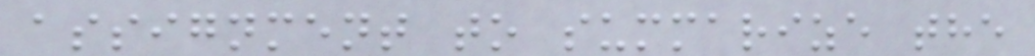assignment to summarize the
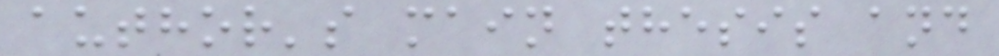author's main thesis and
